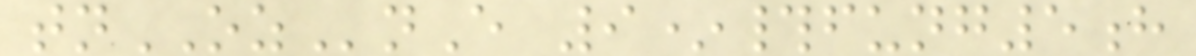tnOZnE 9*#fung5h
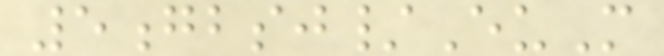5gbsj/EuM
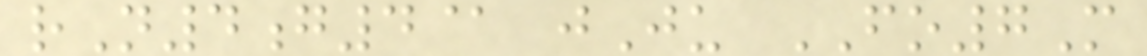rN4g4@ jJu FO7M
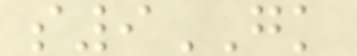s9GK
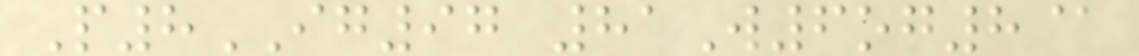P8IG97 81W6og8@
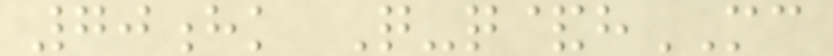70hk Q-q&hMC
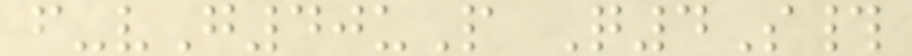f-vG40uP Q4S#
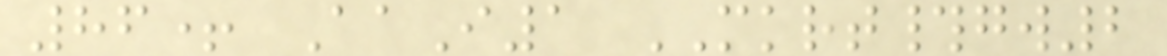86+ AaI1 MKRT#gw2
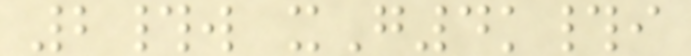2#w xG4k#i
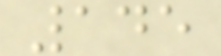145
